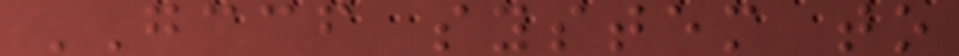GCCF system to
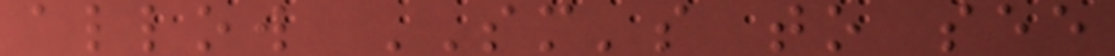allow SM's to see
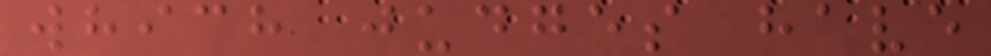which judges have
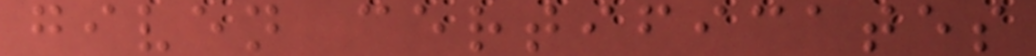given certificates
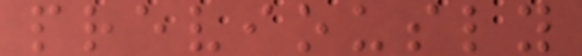previously
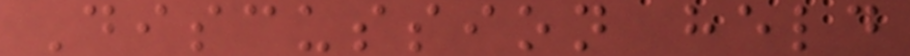Discussion held
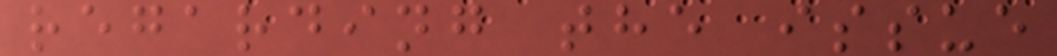regarding the issue
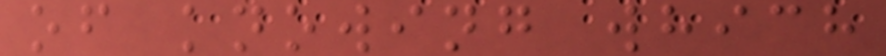of knowing which
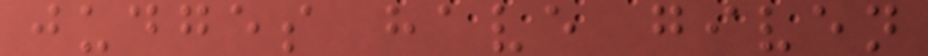judges have given
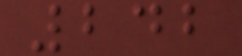242
